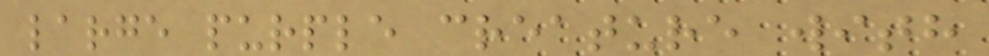large purple creature with
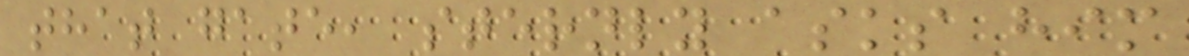that gate, sternly asks him
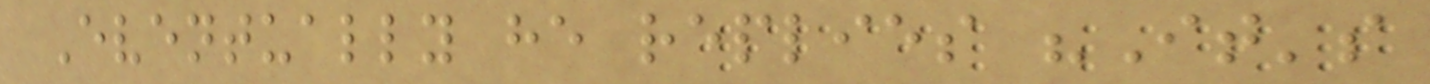Eventually he replies "It's
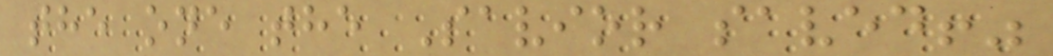the one the Savior saved!"
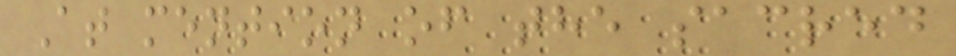At mention of the sacred
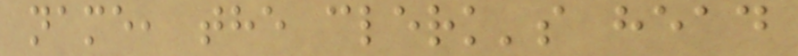name, the clerk's head
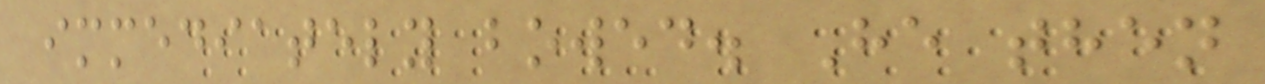immediately bowed. He then
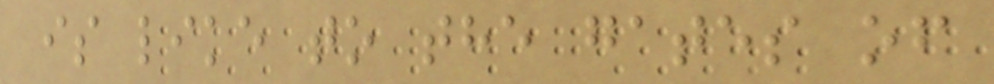is like to the gates of
